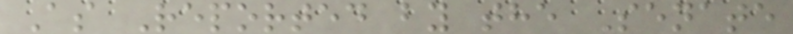As Reported by the Senate
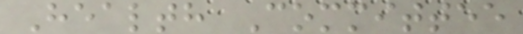Health Committee
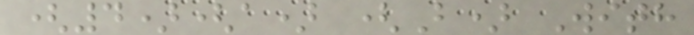(4)(a) (B) With
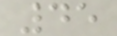45
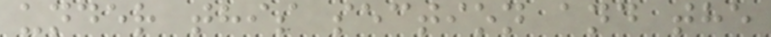under this section and the
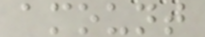amount
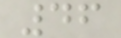46
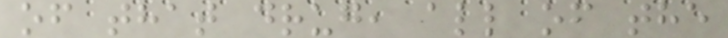of that drug, all of the
